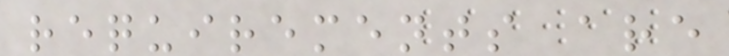requirements are
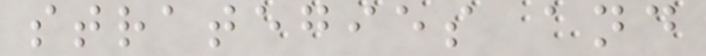strategies and
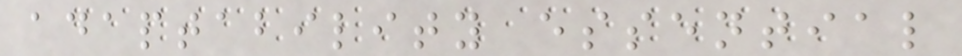adaptability essential
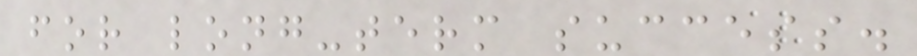for long-term success.
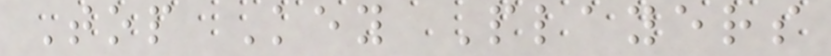Top Key Players
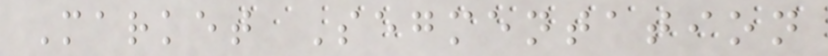Market Segmentation
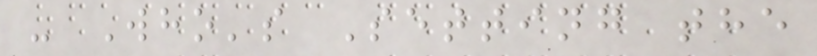- Who's Setting the
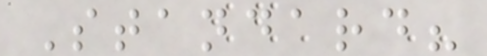Standard?
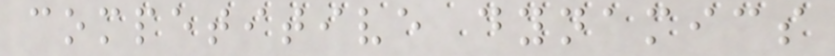competitive dynamics
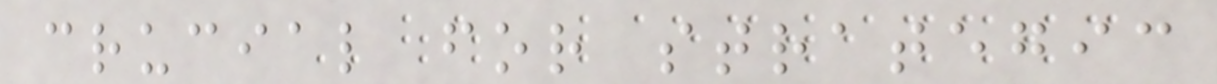crucial for strategic
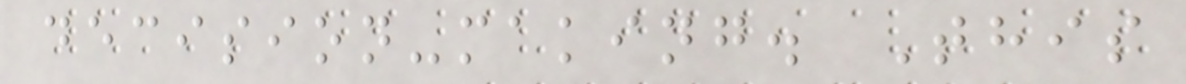decision-making. This
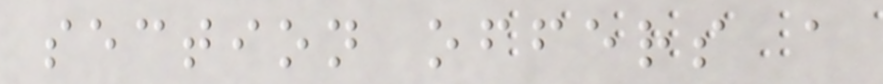section offers a
